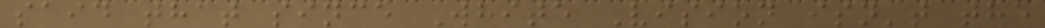said that since White Vision isn't the
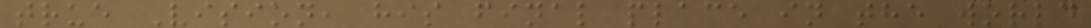true Vision, his final place in the world
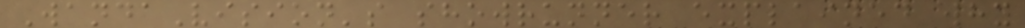WandaVision's showrunner explained why
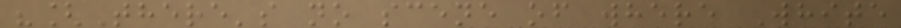"[There's no scene of where White
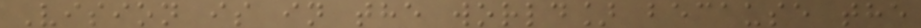Vision is in the world] because the
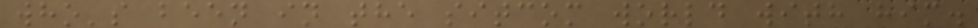who's been in the sitcom world with him.
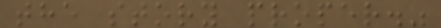the story proper."
